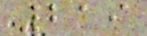219
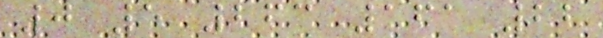0 5 263 161 22
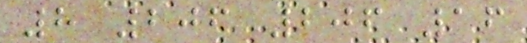8 206 206 16
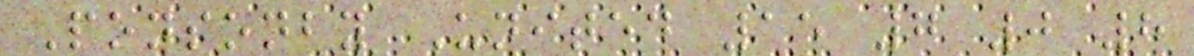Ponsonby United 15 7 0 8
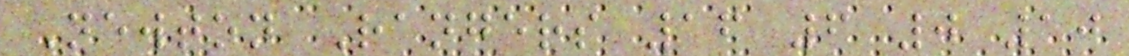Newton Rangers 16 6 0 10
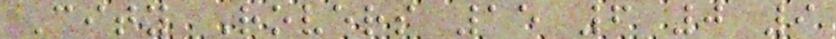City Rovers 15 6 0 9
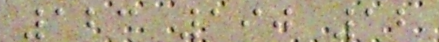123 190 12
